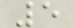5
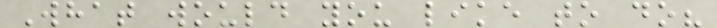What would you like to do?
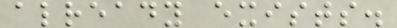already exists.
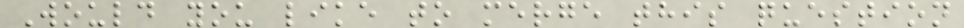Would you like to merge this question
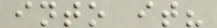into it?
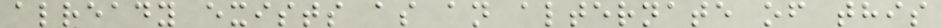already exists as an alternate of this
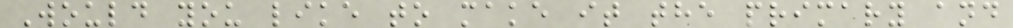Would you like to make it the primary and
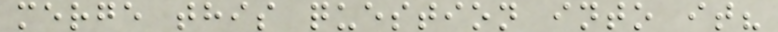merge this question into it?
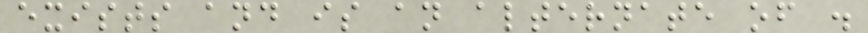exists and is an alternate of .
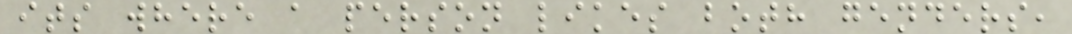its where a person likes both genders,
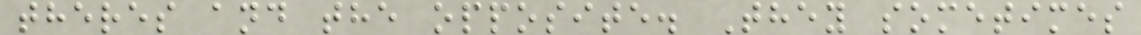theres and the opposite. They sometimes
